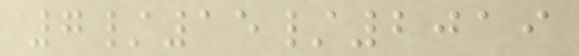7/15/2019
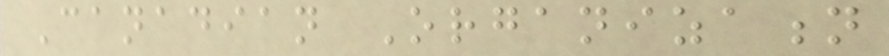Canadian Organization
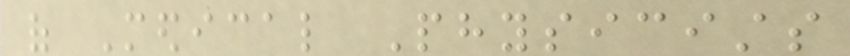of Medical Physicists
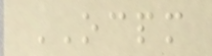OCPM
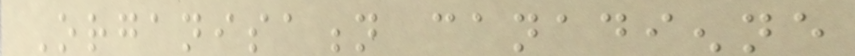Organisation canadienne
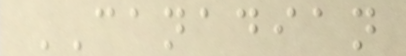CANADIAN
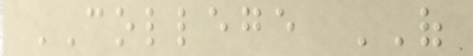COLLEGE OF
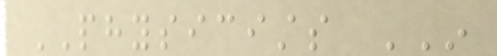PHYSICISTS IN
